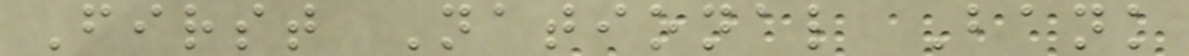First National Bank
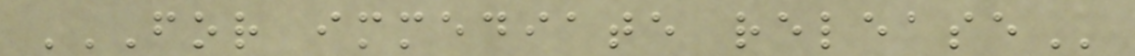FOR IMMEDIATE RELEASE
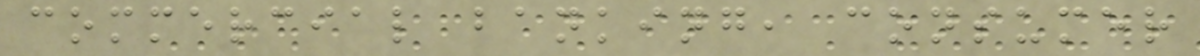commercial banking, consumer
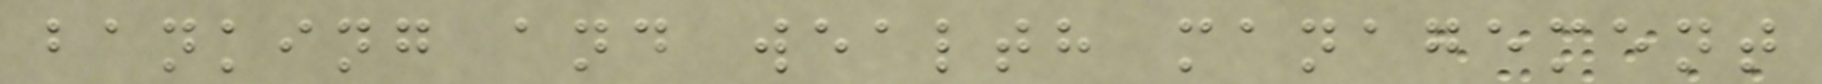banking and wealth management
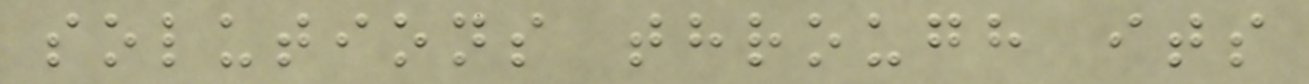solutions through its
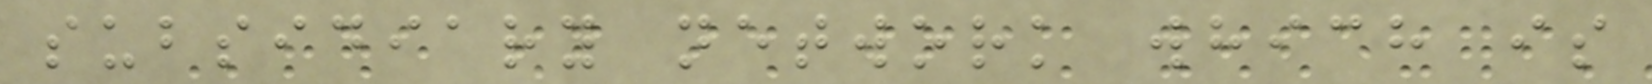subsidiary network which is
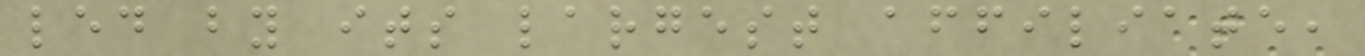led by its largest affiliate,
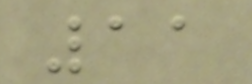11
